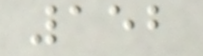152
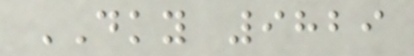DKY 9829
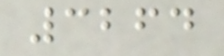3264
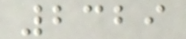2329
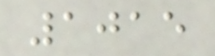1015
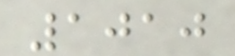1010
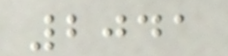2041
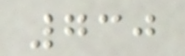730
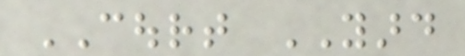COURT YARD
